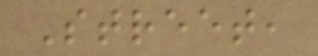Street,
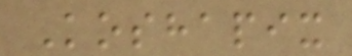Koshapix
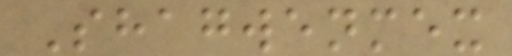Shagwenmex
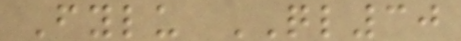Fylu QL30
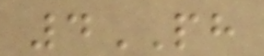4PH
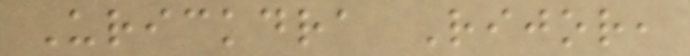Urickdra Rijor,
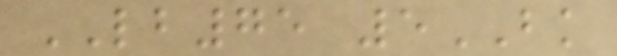LB75 5BK
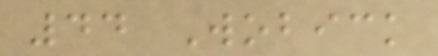44 Wobick
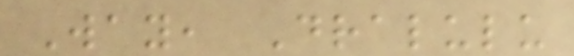Way, Dralulu
